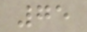75
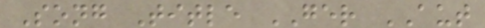Song Title GER AUT
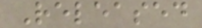Released
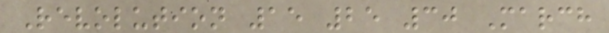Revolution 15 25 30 March
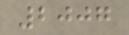2007
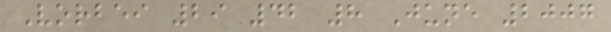Vorbei 29 42 8 June 2007
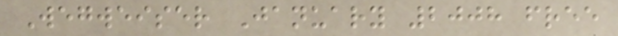Wegweiser January 2008 free
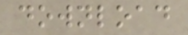download
